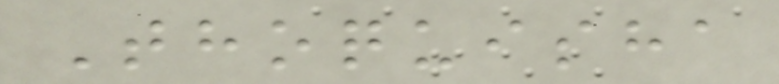Thoquisha
